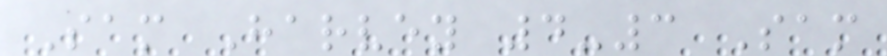Sam Harvey 4-3 Sam
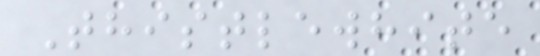Thistlewhite
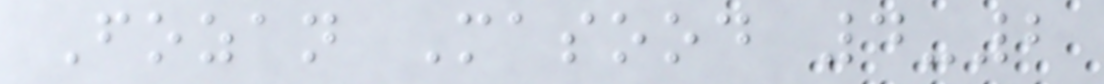Fozan Masood 4-2
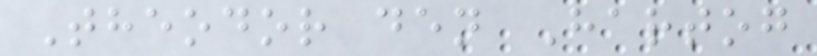Theodor den Hartog
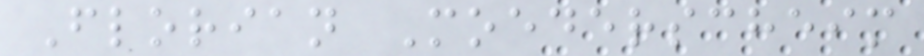Florian Moederscheim
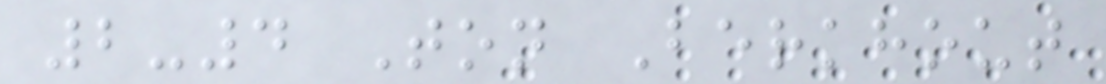2-4 Ton Berkhout
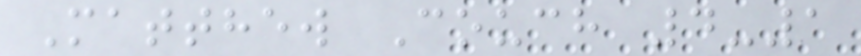Matthew Couch 4-1
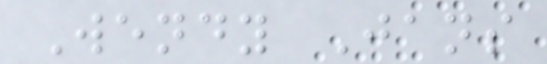Wendy Jans
